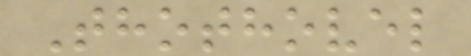Thothovel
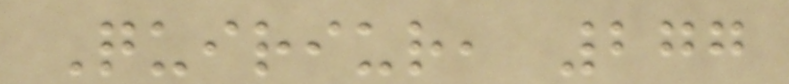Quiriur, 277
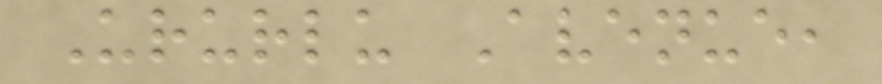Ururlu Avenue,
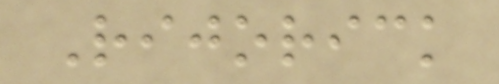Rijorick
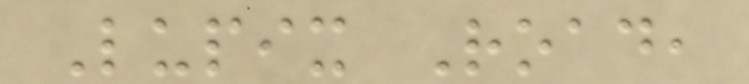Lupix Road,
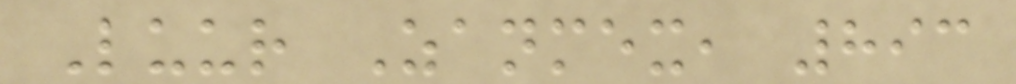Luur Zanmex, 893
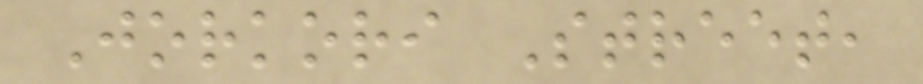Jorkori Street,
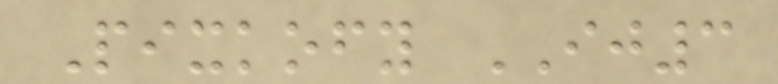Pixkofy IJ3
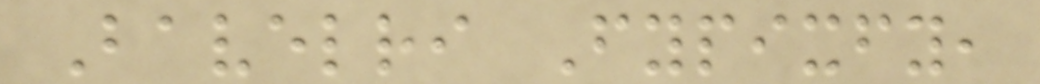Bavelri Fypixfy,
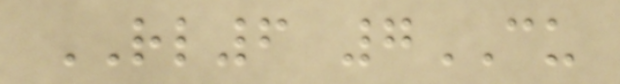RL6 7CU
